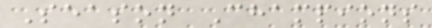Season Champions
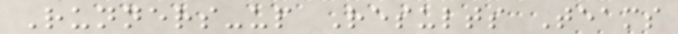Runners-up Results Teams
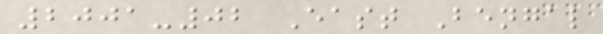2001-02 East Bengal
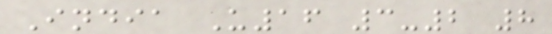India U16 3-2 8
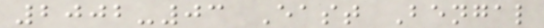2002-03 East Bengal
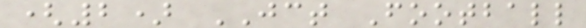(2) JCT Football
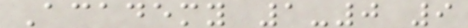Academy 1-0 9
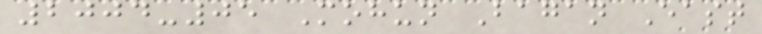2004-05 Mohun Bagan East
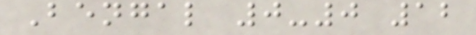Bengal 0-0 12
